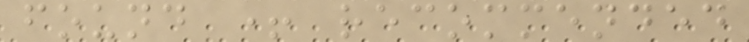found + recommended
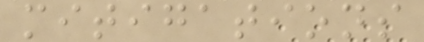mitigations
